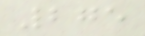275
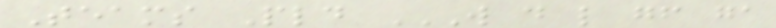Teams Pld W D L GF GA
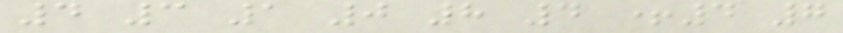4 3 1 0 8 4 +4 7
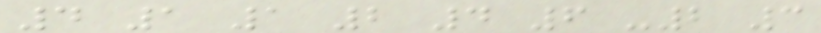4 1 1 2 4 6 -2 3
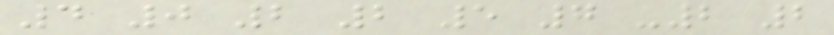4 0 2 2 5 7 -2 2
